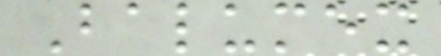Balumex
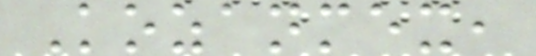Kozanmex,
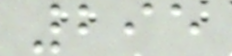295
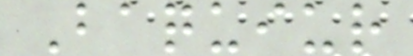Baquiur
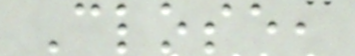Close,
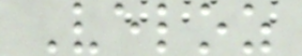Veloz
